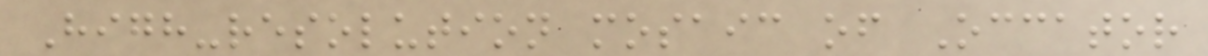High-resolution mosaic of Occator
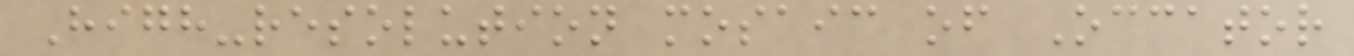High-resolution mosaic of Occator
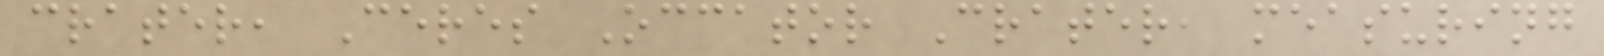crater, Ceres Occator Crater, measuring
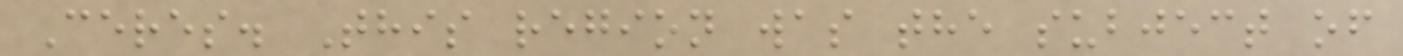Ceres. This region was the subject of
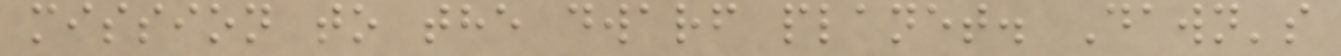mission to the dwarf planet. Dawn's
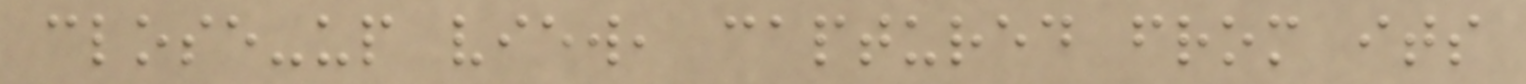close-up view, captured from its
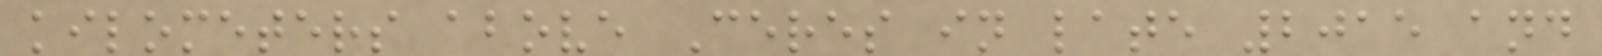kilometers above Ceres in late 2015 and
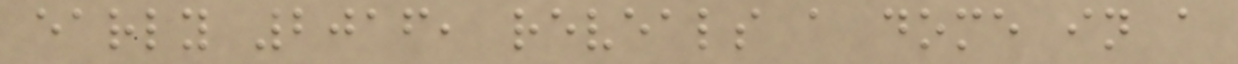early 2016, reveals a dome in a
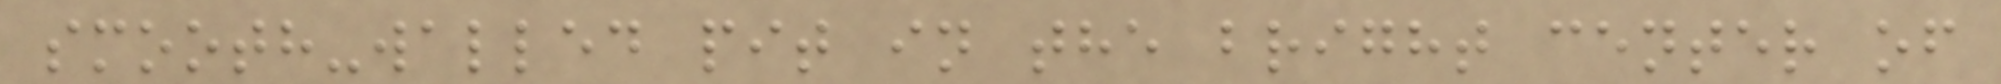smooth-walled pit in the bright center of
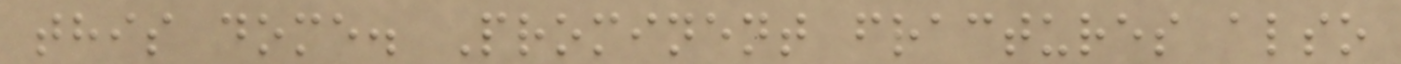this dome. Prominent fractures also
